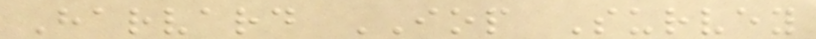Harvard IOP Survey
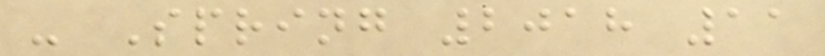- Spring 2018 11
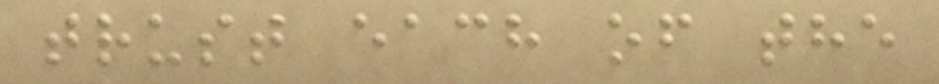trust each of the
